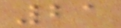21
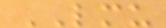LMU
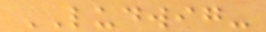LUDWIG-
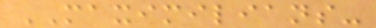MAXIMILIANS-
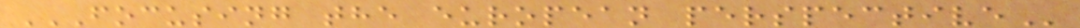FOCUSING THE EUROPEAN PERSPECTIVE
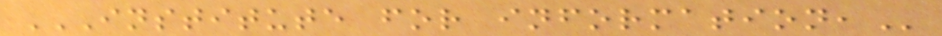INSTITUTE FOR INFORMATION,
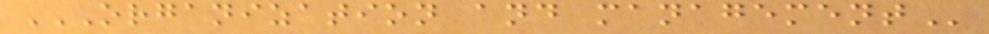ORGANIZATION AND MANAGEMENT
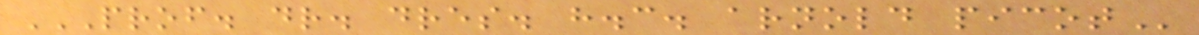PROF. DR. DRES. H.C. ARNOLD PICOT
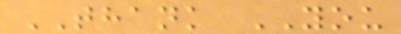THANK YOU
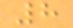8
